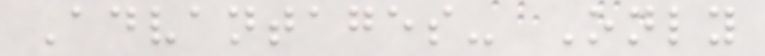Advantages- Only
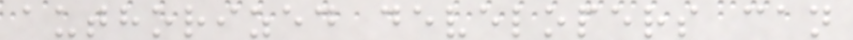authorized developers can
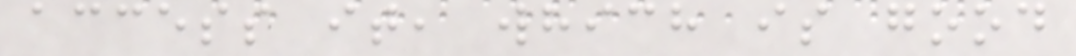access it, which is good
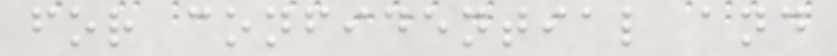for confidential and
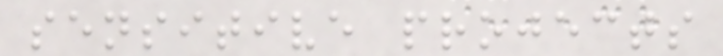sensitive projects
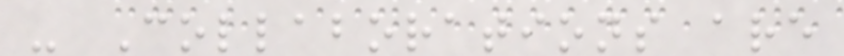- Collaborations are
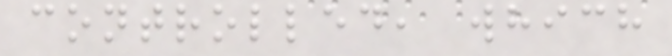controlled, which
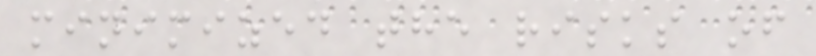minimized the risks of
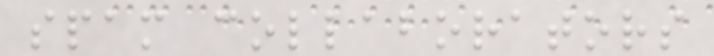spam collaborators
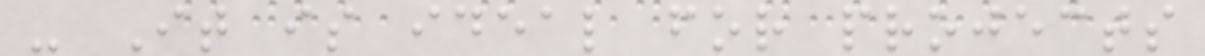- It is ideal for projects
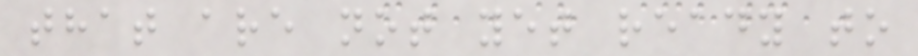that are not yet ready to
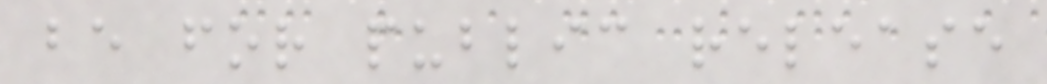be for public release
